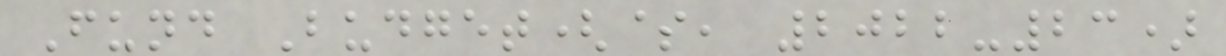Fund Budget($, 2022-23)
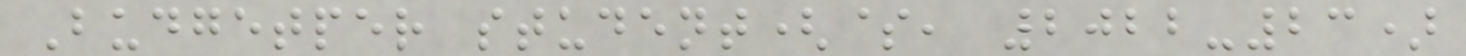Budgetper student($, 2022-23)
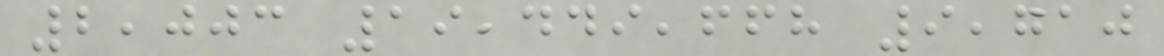2,003 19,449,668 9,710
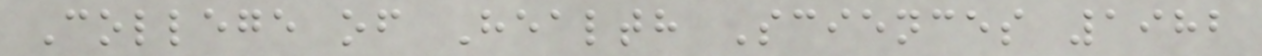College of Health Sciences 1982
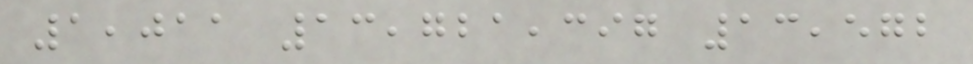1,011 13,721,397 13,572
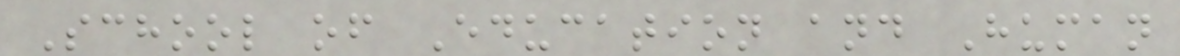School of Education and Human
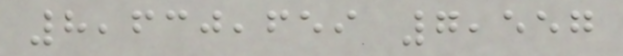8,630,659 7,557
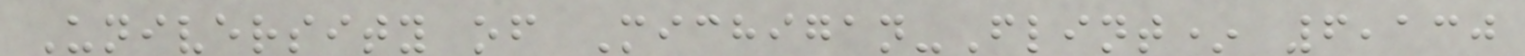University of Michigan-Flint* 6,130
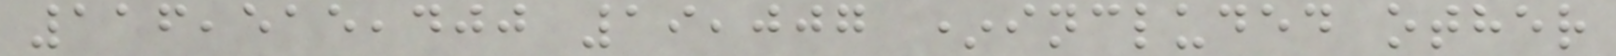116,515,400 19,007 *included other
